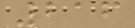216
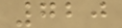720
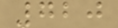720
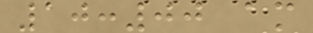10:00 am
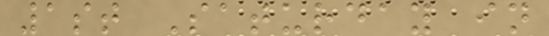1st Saturday in
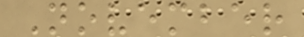November
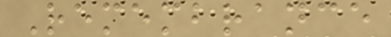Remembrance
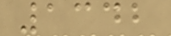1342
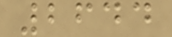2644
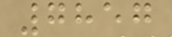7857
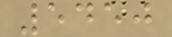5450
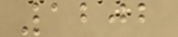1202
